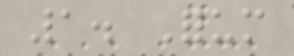1. Forum
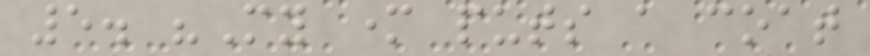5. "My mother puts a coat
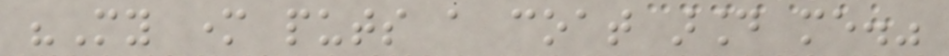"My mother puts a coat around me."
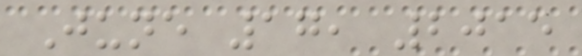June 17, 2015
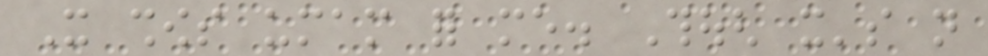It shows umam for me. Though it's not
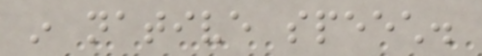in native speech.
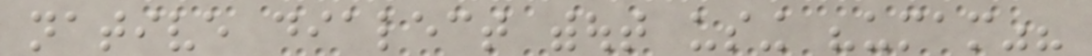native dialect without using "umam"?
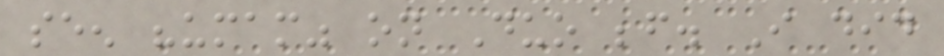seen "umam" on Duo before. I did
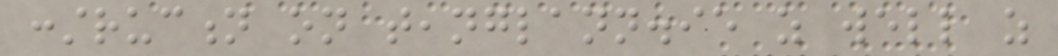construction on teanglann.ie as well as
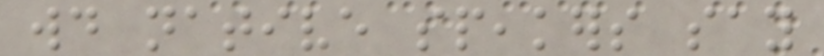would native speakers say
